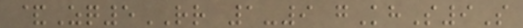&Zq5RR 1-9 gKhS9S
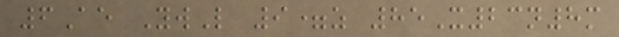6Ae YwL 9=z 85X23n8m
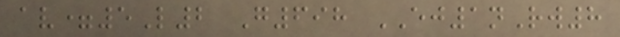av=5L2 G698 EJ1nRw8
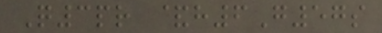Q3pr &h6G57s
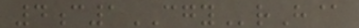4c1CGYrH@
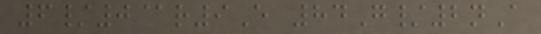6/0@r9E 84G/2nA
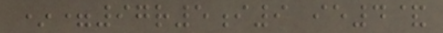*=97r5i9 ie4&
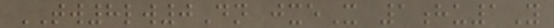TW8lw0Dn jxeX 1hu1Y
